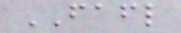FAFL
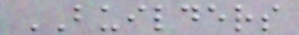BUILDERS
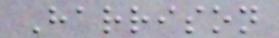Harrison
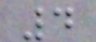4
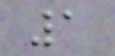1
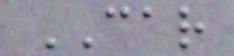CAR
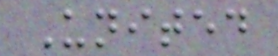United
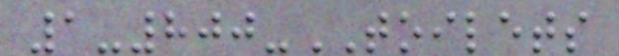1-800-TOILETS
